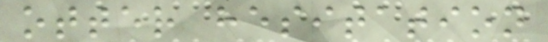otter hesitation
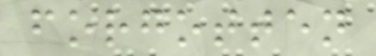forgotten
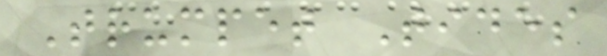Trumpet Tides
